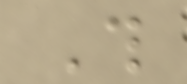This
